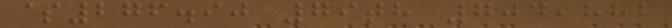$276.90 79th 704,882
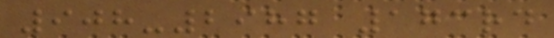908-2987 173rd
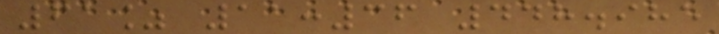61% 11:36 448.985
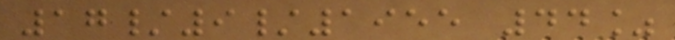17/9/1955 44%
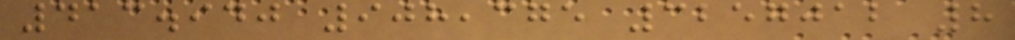413.940 908,375 3257012 8
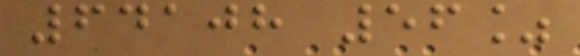64108 56%
